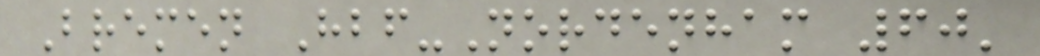Bremen Hbf-Nordenham 60'
